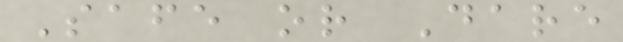Safe or Dare
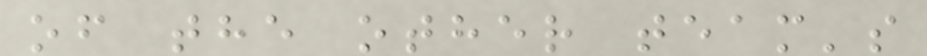of the other team's
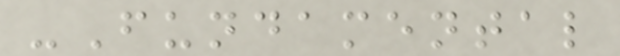-Fundamental
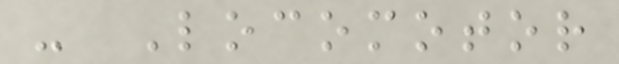- Locomotor
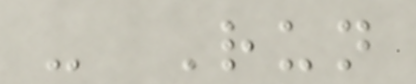- Run
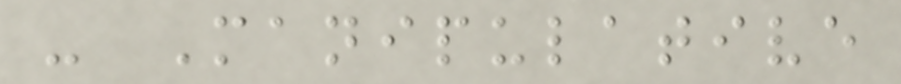- Manipulative
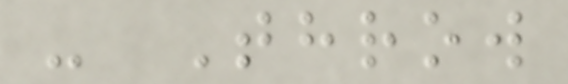- Throw
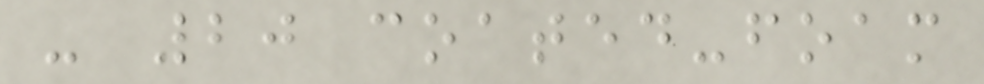- 20 coated-foam
